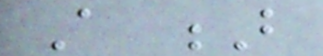A B
